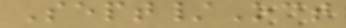Sept/Oct
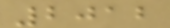2012
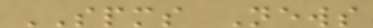SPMS News
